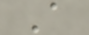A
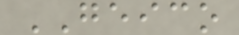GEICO
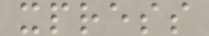xpress
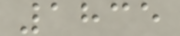1835
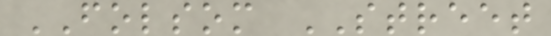FOLSOM STREET
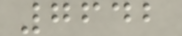7642
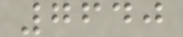7640
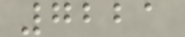7221
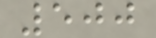500
